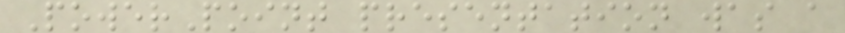PowerPoint presentation was a
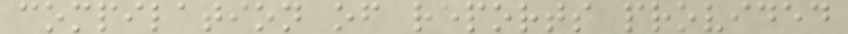compilation of reports provided
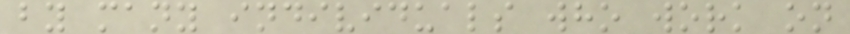by many individuals who work on
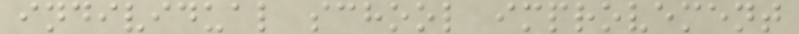individual school improvement
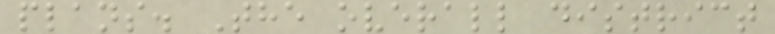plans. The overall district
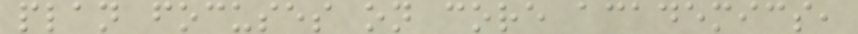plan focuses on core academics,
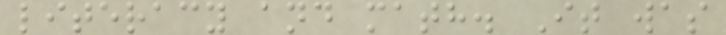literacy and math. It was
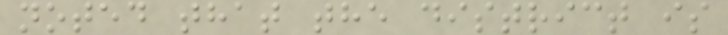noted that the district is
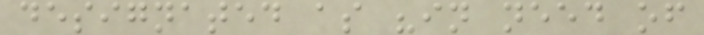designated as "in need of
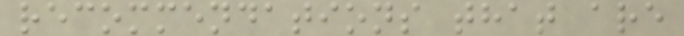recommendations that are
